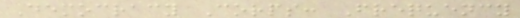Democracy Corps: Frequency
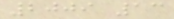2009 13
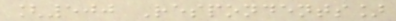[500 Respondents]
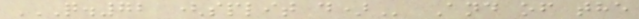Q.72 (SPLIT D) And of the
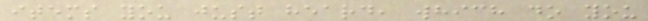items you just heard, which do you
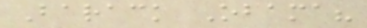Barack Obama?
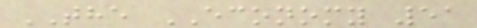THE ECONOMY 51
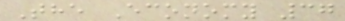The Economy 37
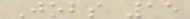Jobs 15
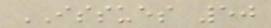ISSUES 50
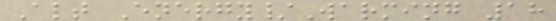Alt Energy/Warming 18
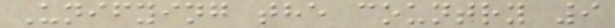Unifying the country 9
